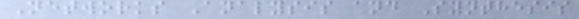Networks Analysis and Synthesis
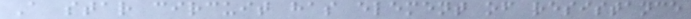A star circuit has element of resistance
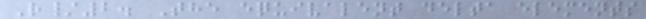R/2. The equivalent delta elements
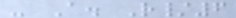- A. R/6
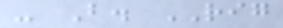- B. RIG
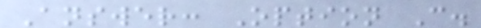Answer: Option C.
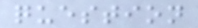question
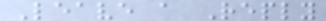Leave a Reply
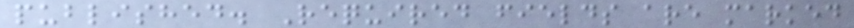published. Required fields are marked
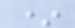*
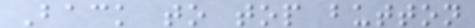Back to top button
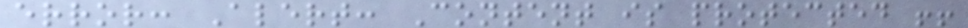error: Alert: Content is protected !!
